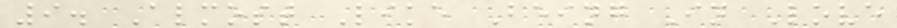9. Almost Like Being In Love
